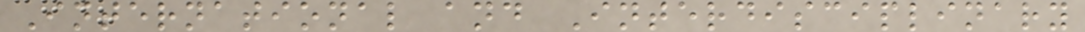International and Interdisciplinary
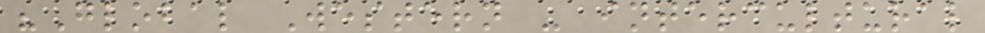"Global Western - intercultural
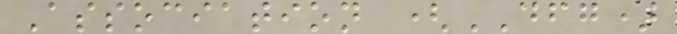Association (DFG)
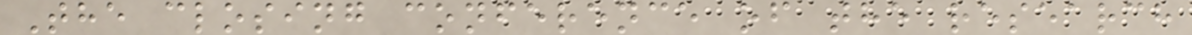The closing conference of the research
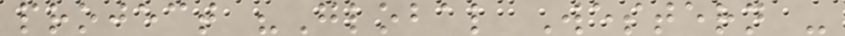project "Global Western -
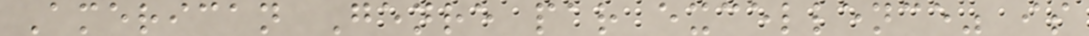American Genre par excellence" is
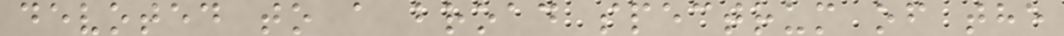devoted to a broad spectrum of the
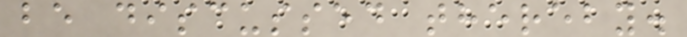be discussed thereby.
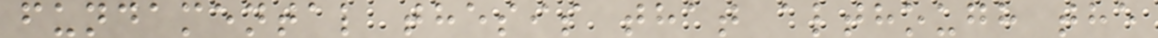fundamental thesis that although the
